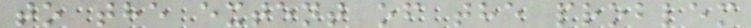to the extent of the problem
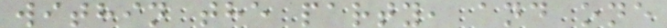within the party, and one
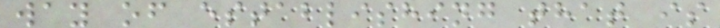way of establishing that is
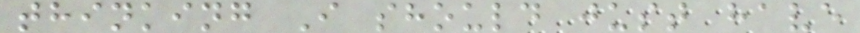thinking I should just have
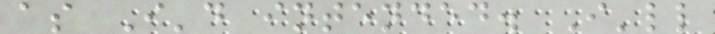as I'd intended. I'll
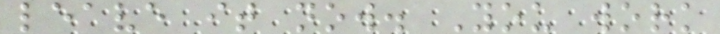leave it now. You work
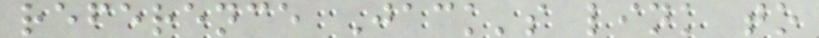reference Jack's link to
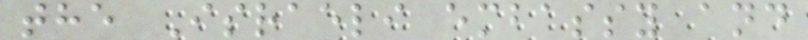the Israeli embassy and
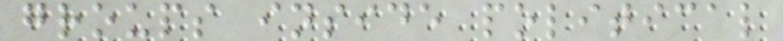groups inside political
